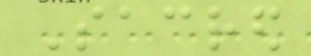Sacred
